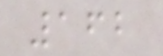162
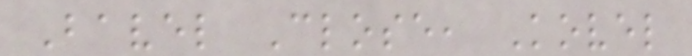Bavel Close, Kovel
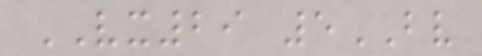VX29 5BV
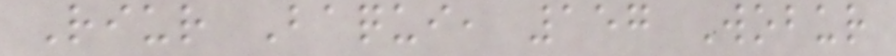Riur Baqui, 157 Wobur
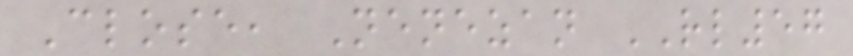Close, Nenezan RL57
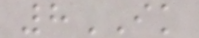8IK
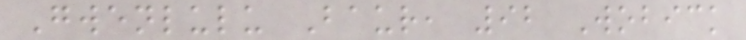Gwenlulu Baur, 92 Wobick
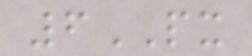6PX
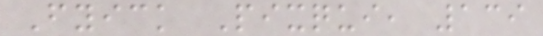Fyick Pixqui, 139
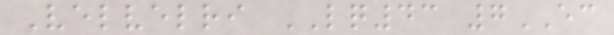Velvelri LQ43 7EC
